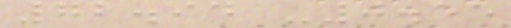72.94 -0.55
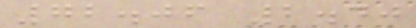72.06 2.40
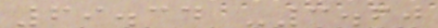69.34 -3.60
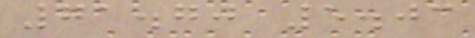71.70 5.03
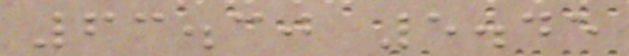63.30 5.45
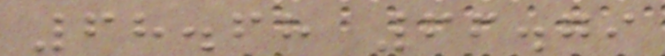68.68 66.79
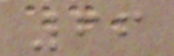66
